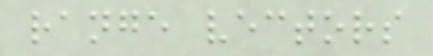range vectors
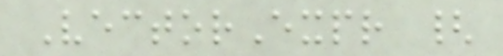VectorExpr {
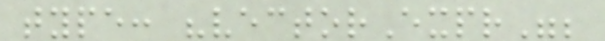type: "vectorExpr";
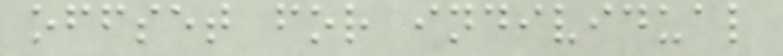offset for individual
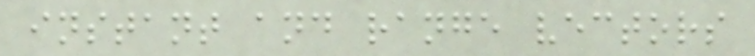instant and range vectors
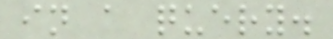in a query.
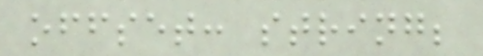offset: string;
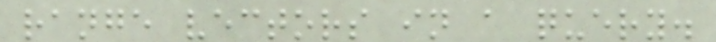range vectors in a query.
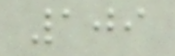109
